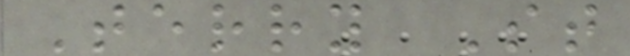Terry St
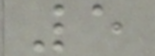5
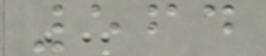564
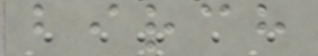birch
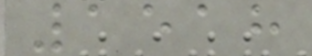1518
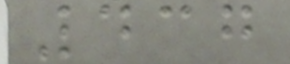437
